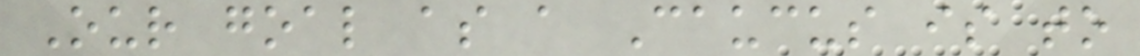Our goal as a Caucus is to
